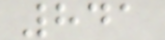841
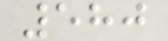580
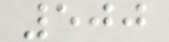500
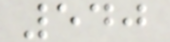540
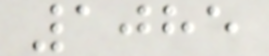1085
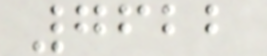7622
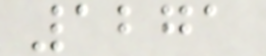1271
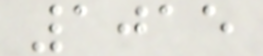1015
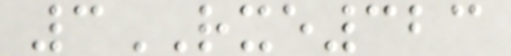3RXE323
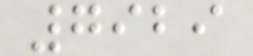7929
